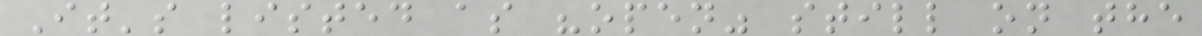It's listed as "open" still on the
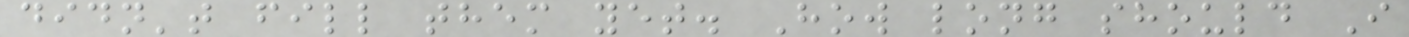didn't fill them yet. How long should I
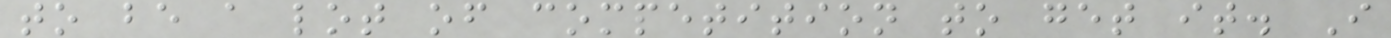to be a lot of competition to get it. I
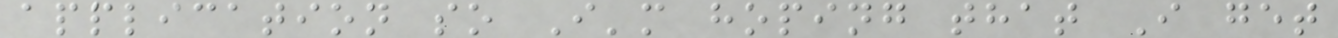application so I'm hoping that I get
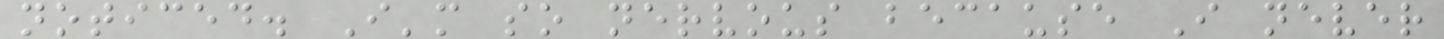noticed. I'm so nervous because I never
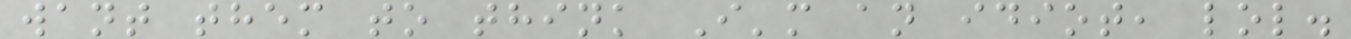want them to think I'm an idiot, lol.
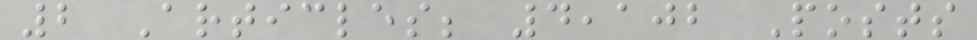2 Articles; 4,102 Posts
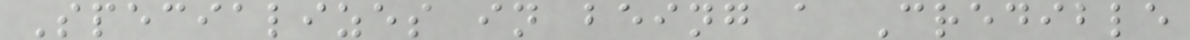Specializes in being a Credible
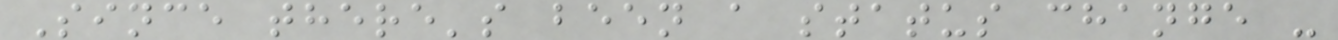Since there's been a status change -
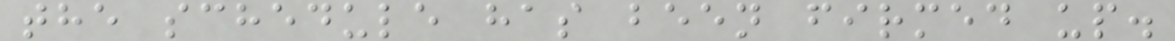the schedule has been firmed up.
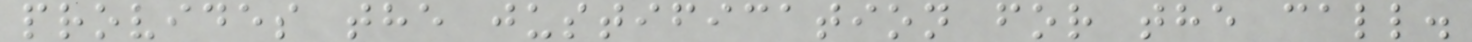provides the justification for the call.
